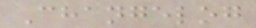Changelog
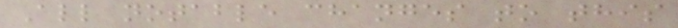All notable changes to this
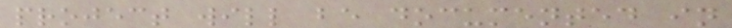project will be documented in
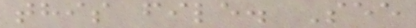this file. See
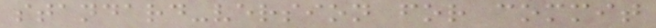standard-version for commit
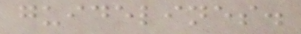guidelines.
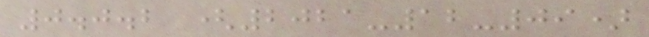0.0.2 (2021-12-09)
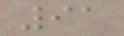91
